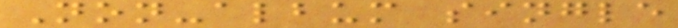Non-album single
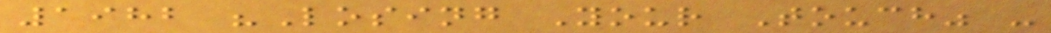1982 "Losing Your Touch" -
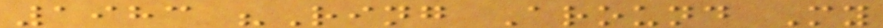1983 "Ring Around My
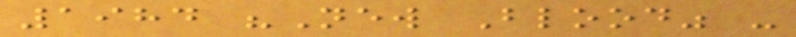1984 "New Blood" -
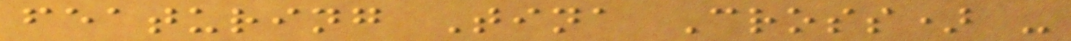featuring Tina Cross) -
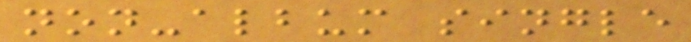non-album single
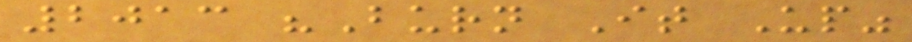2013 "Burn It Up"
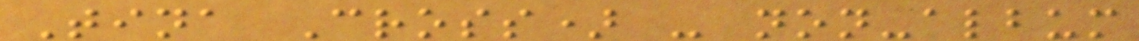Tina Cross) - non-album
